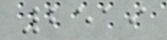2519
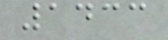1433
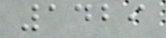1429
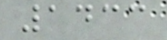1433
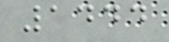1444
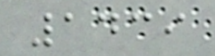1439
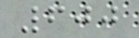600
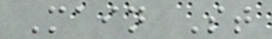Main St
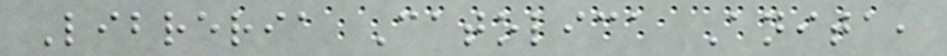Libreria Catolica Anita,
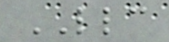LLC
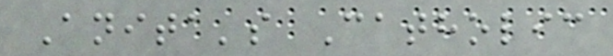Anita's Catholic
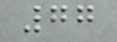77
